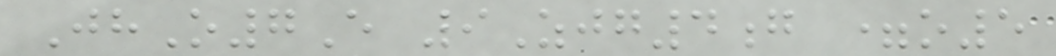JhO7E 9Zjg4g =o5
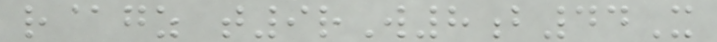r@gz t9rW8b44X
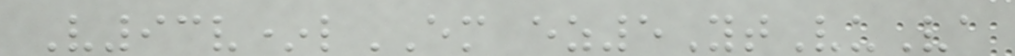V93v*lEM ez5YtVuVa
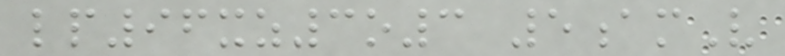lp96xz3o3 5amV
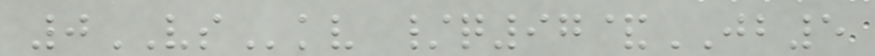0VSkv /q97&JB5
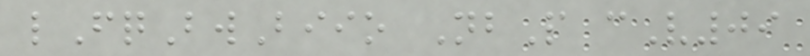lFqBwBiio NbP cV09
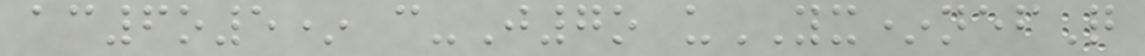ac6o5* c-J7o uYX*nefQ
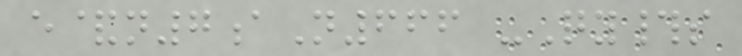e&n7aN666 -Qy#s
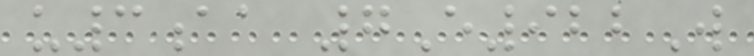u3aa 7E922W
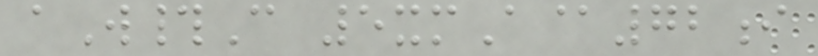aW#C 5xmA@72i
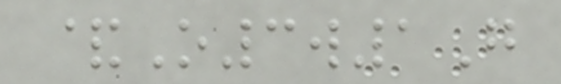&O3w1G
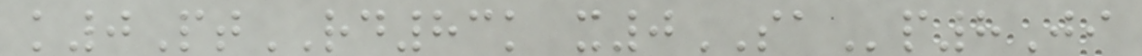k0PtRD83k x0SAp8Ji
